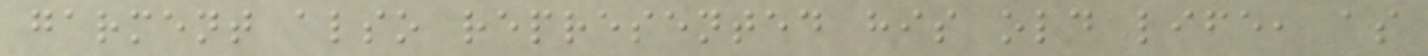garment also represented his old life, as
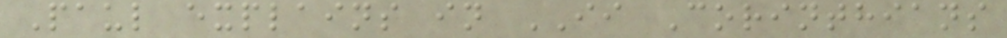Paul explains in II Corinthians
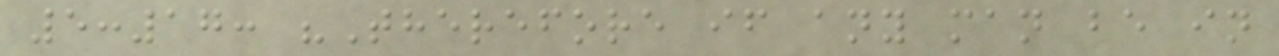5:17: "Therefore if any man be in
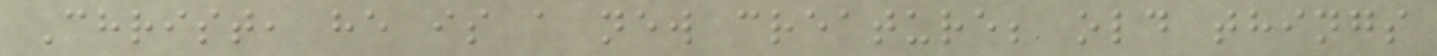Christ, he is a new creature; old things
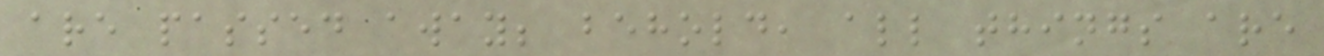are passed away; behold, all things are
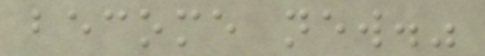become new."
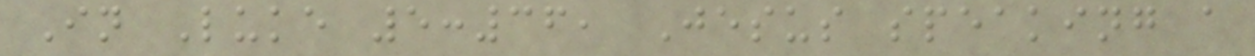In Luke 5:36, Jesus speaking a
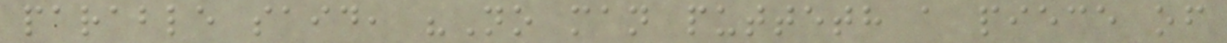parable said, "No man putteth a piece of
